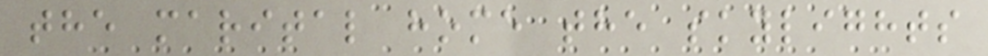the marital home the skylights
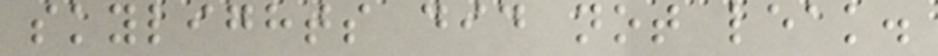skylights did not leak.
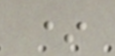*
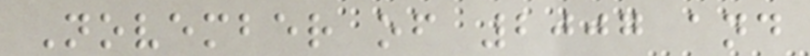November of 2007 and
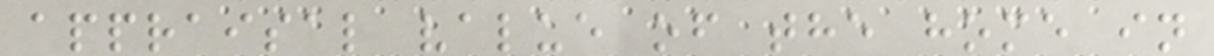appraisal value of the home in
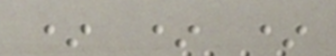* * *
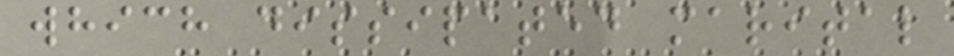which dissipated marital
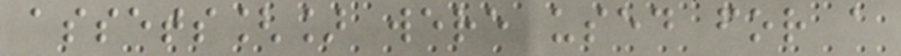assets[] were used for a
